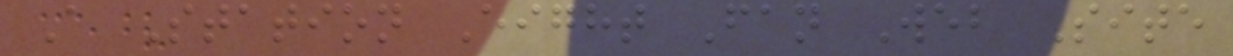A Station Eight Fan Web Site
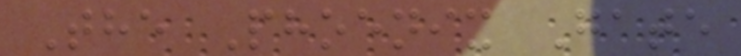The Phoenix Gate
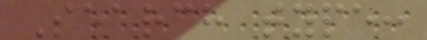Search type:
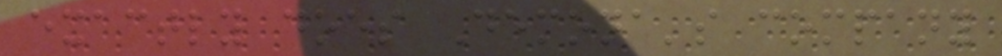exactly does Demona's company
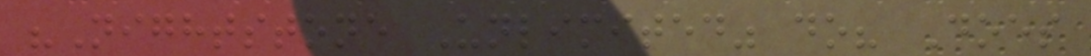"Nightstone Unlimited" do? Does
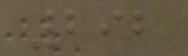292
